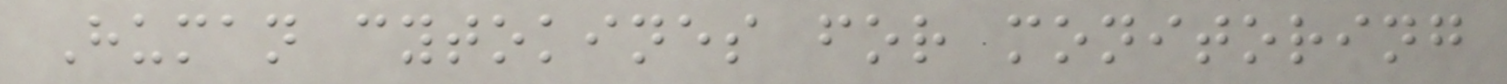Human cytokines for monitoring
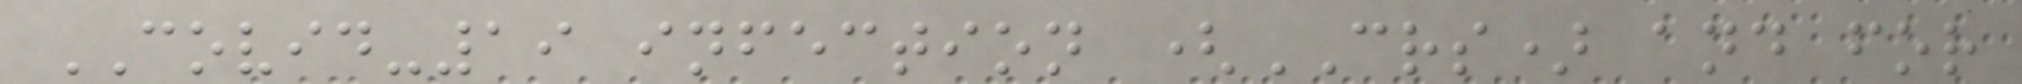COVID-19 infection (CRS) and for
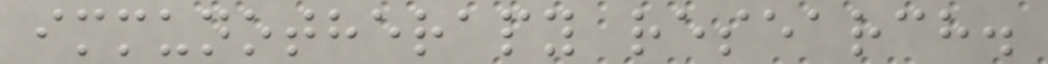immunotherapy research.
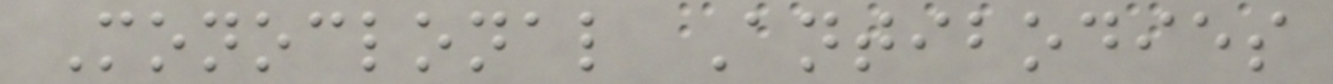Monoclonal Antibodies
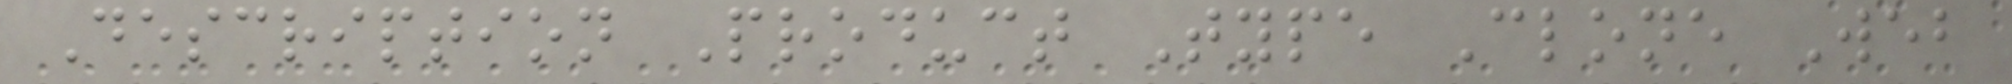Description Product Type Clone Web
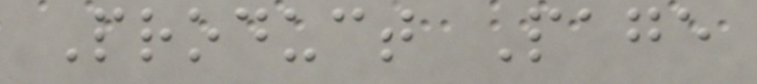Product Page
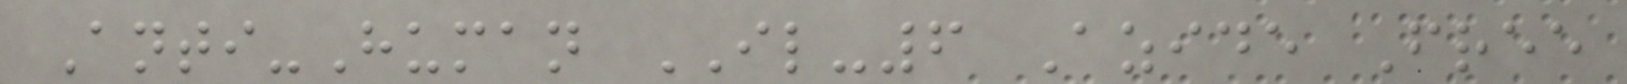Anti-Human IL-6 Azide Free
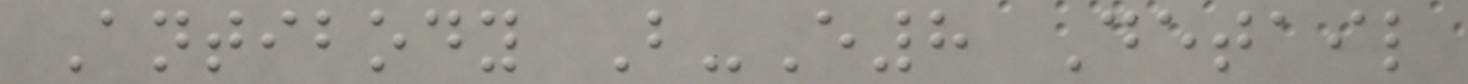Antibody B-E8 Detail
